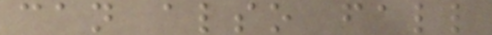can also fall
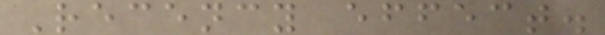Recency effect.
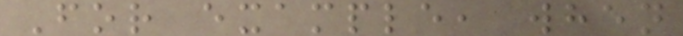For example, when
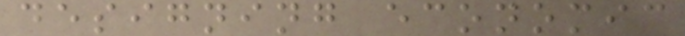designing economic
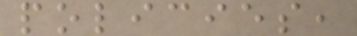policies,
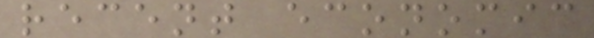recent economic
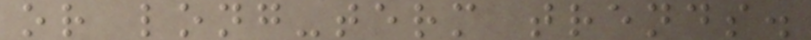or long-term trends.
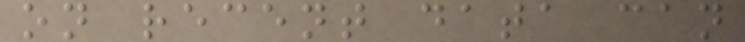on recent data can
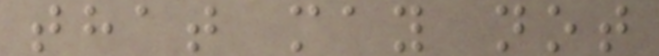that may not
